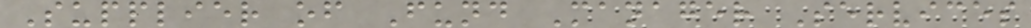Supplier of Fund Manager Services
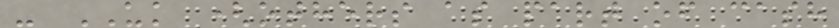- UK (others as part of cash
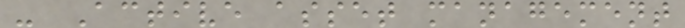- Active asset management
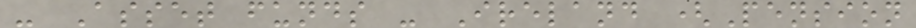- Asset funds - Ireland (Pension
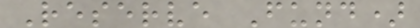Reserve Fund)
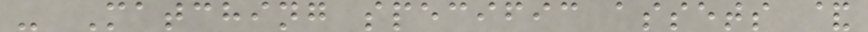- Matching specific assets &
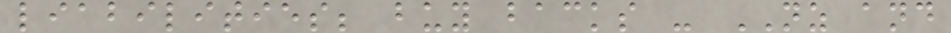liabilities; buy backs - NZ and
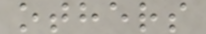others
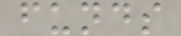funds
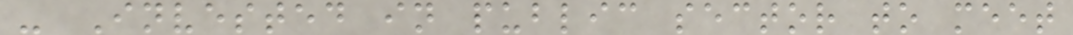- Invested in public sector to meet
